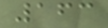163
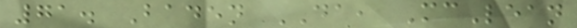71. Baden DA, McLean
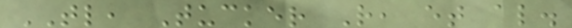TL, Tucker R, et al.
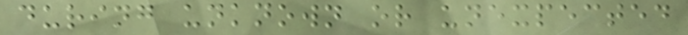during unknown or unexpected
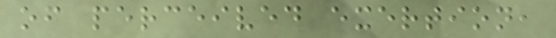of perceived exertion,
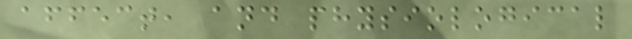affect, and physiological
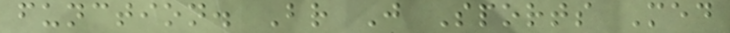function. Br J Sports Med
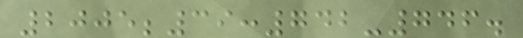2005;39:742-746.
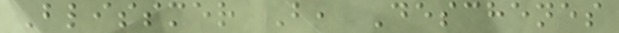Blissmer B, Deschenes
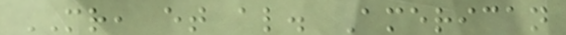MR, et al. American
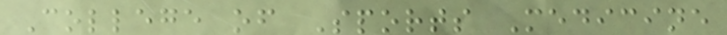College of Sports Medicine
